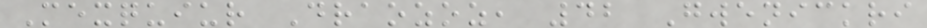Mexquiur Draozoz, 42 Gwenickri
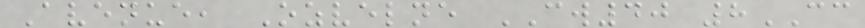Avenue, Ozvelne CW40 8CC
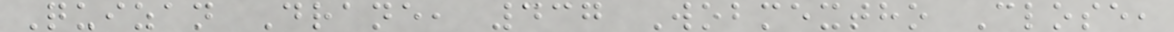Quizan Drane, 437 Wobmextho Close,
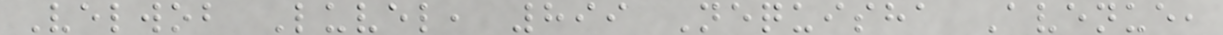Velwob Luvel, 899 Nequisha Avenue,
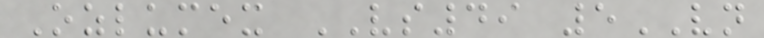Ozlumex VS49 5VN
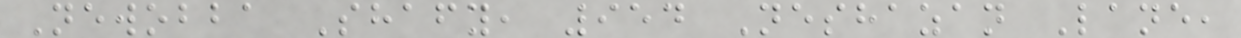Newobba Shafy, 954 Neshazan Lane,
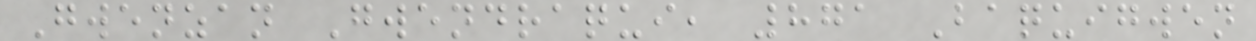Gwenzan Gwendraqui, 871 Baquigwen
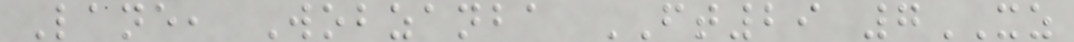Lane, Wobzanba FT29 7XZ
